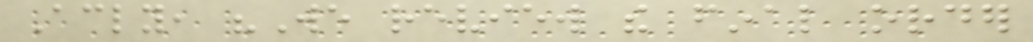Accordingly, "We review the final order
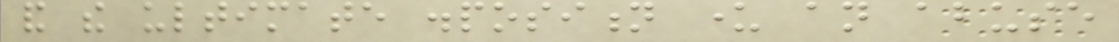and the ultimate disposition under an abuse
